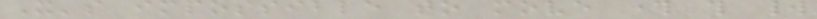It's impossible to move through this world
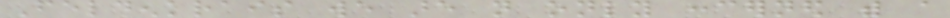Feldenkrais we are not only concerned with a
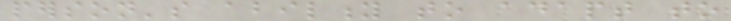person's ability to adapt to
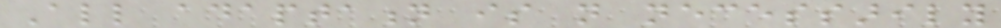All adaptation is not necessarily
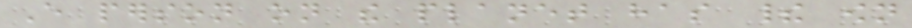Every person on the planet has their own
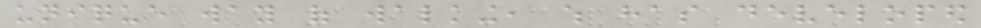unique way of walking, which has developed
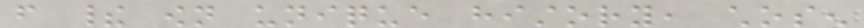from their own unique history, chosen
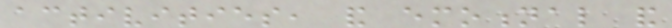activities, and emotional and
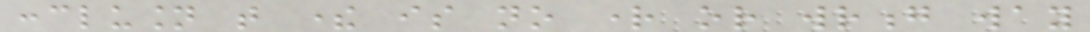conclusion that there is no right or wrong way
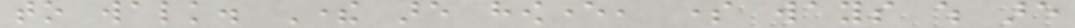to walk. There are however, some ways which are
